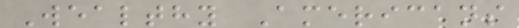Wealthy Americans
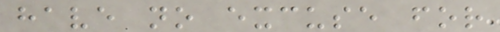have no excuse for
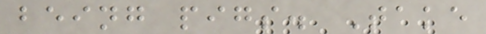being pigs. Take
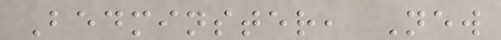Bedminster, New
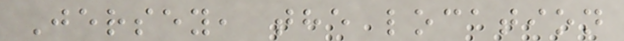Jersey, the location
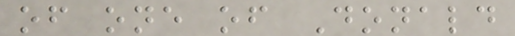of one of Donald
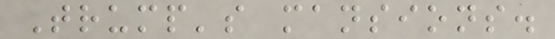Trump's mansions.
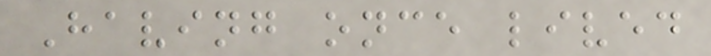Having once lived
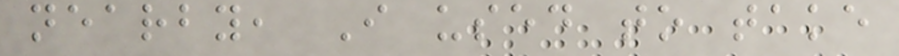nearby, I used to take
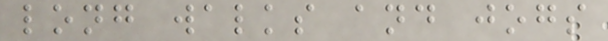long walks and jogs
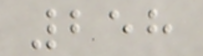258
